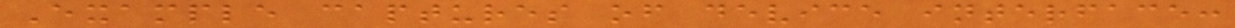Example captures of device interface:
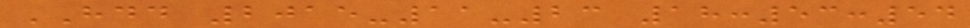HDD 2015-11-23 18:53:54
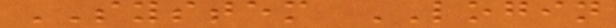SYSTEM LOGIN
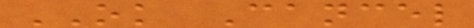OK Cancel
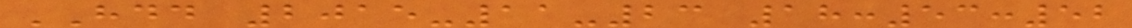HDD 2015-11-23 18:53:52
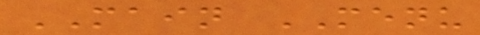MAIN MENU
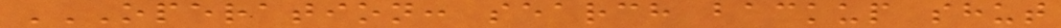OPERATION: SEARCH BACKUP SHUT
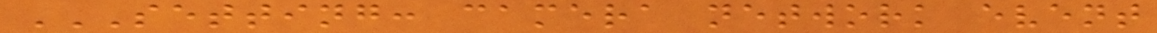SETTING: CAMERA NETWORK EVENT
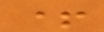+
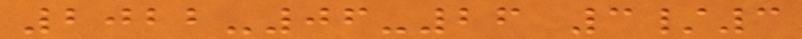2022-06-26 3/3
